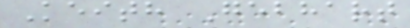Keith Gebhart
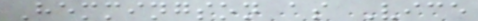Hemmingson as Vice
